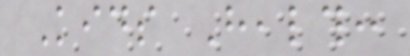Kids Health:
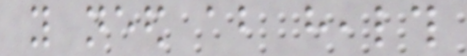you need about health
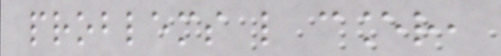problems like cancer,
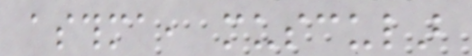asthma, muscular
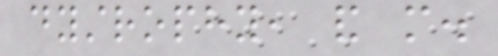dystrophy, and more.
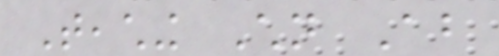Teaching Children About
